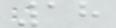18
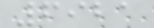6921
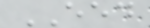EED
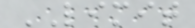LIMIT
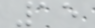15
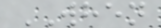WHEN
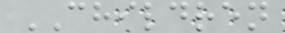CHILDREN
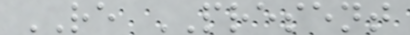RE PRESENT
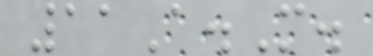11A.M.
